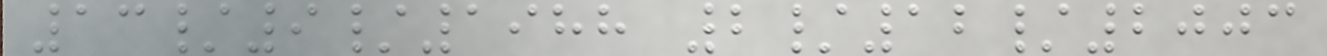13/9/1988 2/12/2003
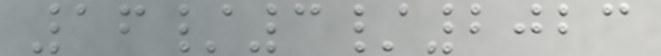16/3/2023
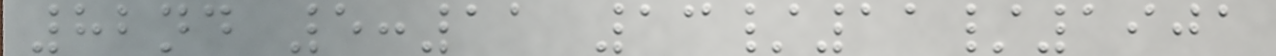82nd 5:11 13/11/1901
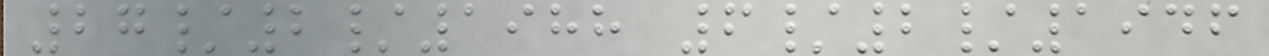27/2/1988 6/2/1946
